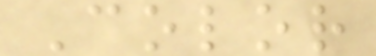Color
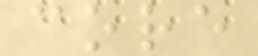core
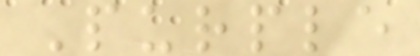Purple
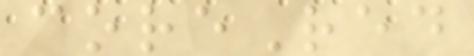coreRed
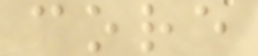core
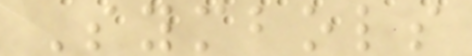Symbols
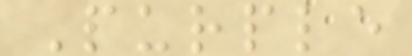Purple
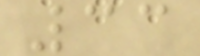33
